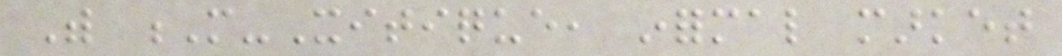With M-Xitique, informal market
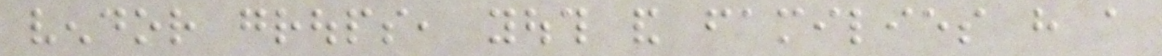vendor groups, youth and families have a
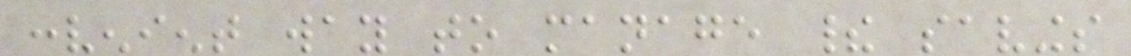convenient way to manage their savings
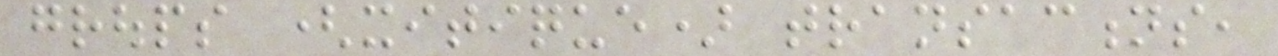groups (xitique) transactions,
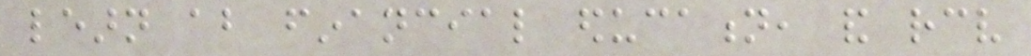learn about financial education, and receive
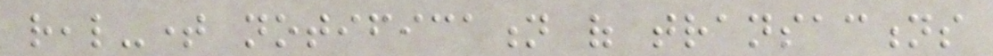real-time notification of transactions
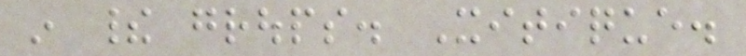in their groups. Xitique.
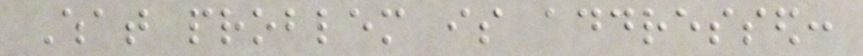What problem is addressed:
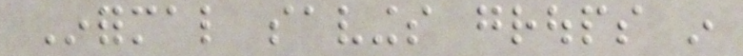Informal savings groups in
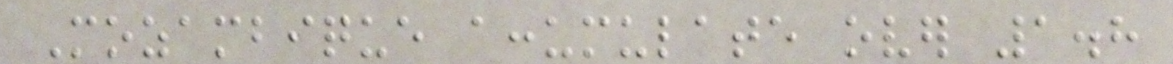Mozambique accumulate over 1.8
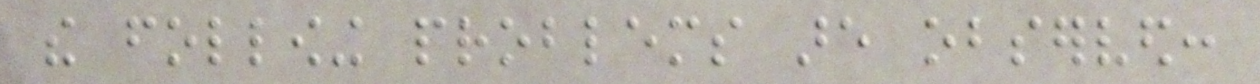the following problems are observed:
